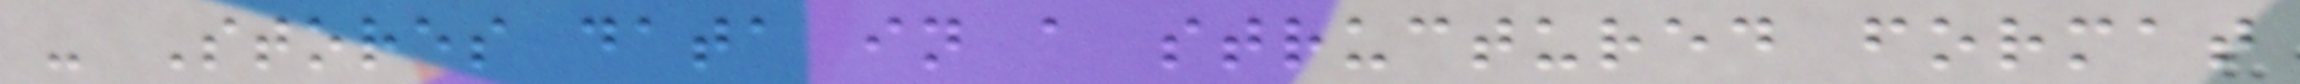- Stores data in a structured format
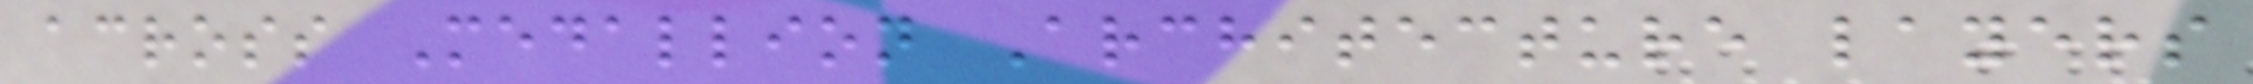across Medallion Architecture layers
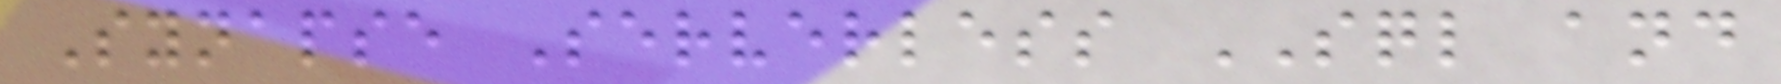Synapse Serverless SQL and
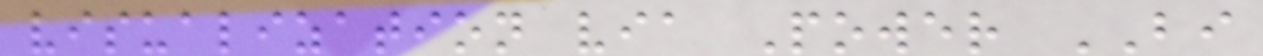visualization via Power BI
